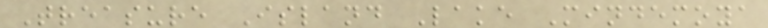Treasure Island Lake Mindemoya
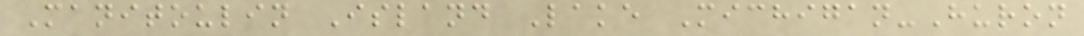Manitoulin Island Lake Michigan-Huron
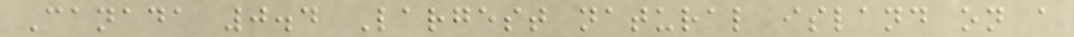Canada 0.4 Largest natural island on a
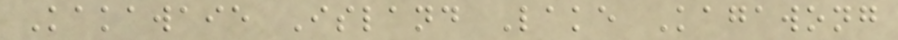Kakawaie Island Lake Kagawong
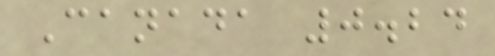Canada 0.24
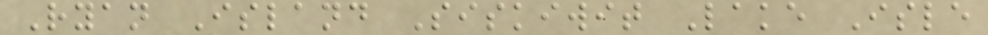Ryan Island Siskiwit Lake Isle
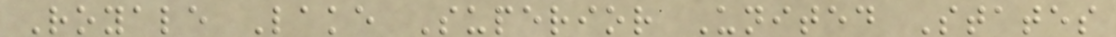Royale Lake Superior United States
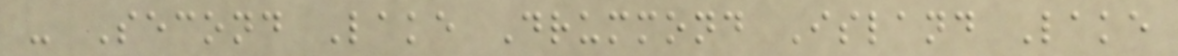- Second Lake Drummond Island Lake
